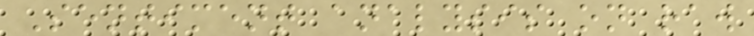Sentiment analysis on raw
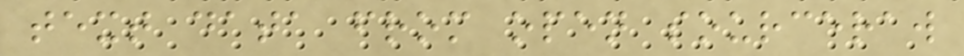text data from open sourceraw
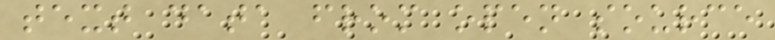text data from open source
